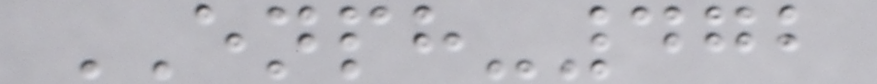ENPH-472
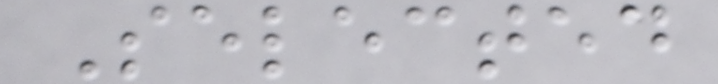Selected
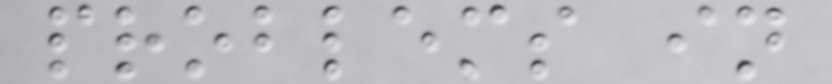problems in
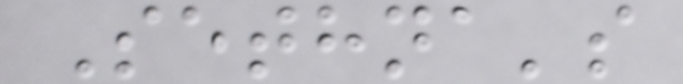Sethna's
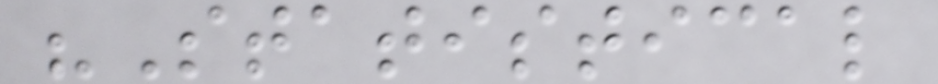"Statistical
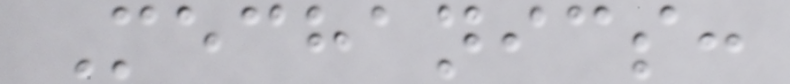Mechanics:
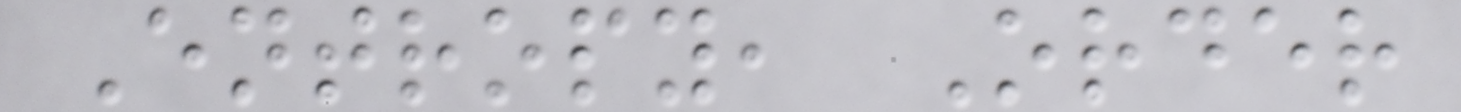Entropy, Order
